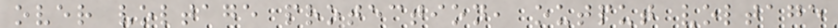over voltage protection, output voltage
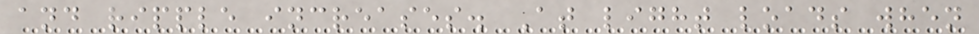and ripple increases. At light loads when
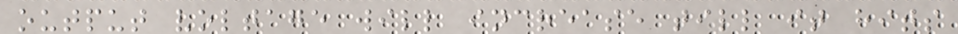output voltage will increase till it hits
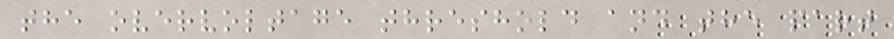the overvoltage threshold and the part
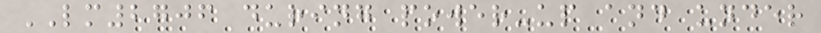LM2706 during power-up and under
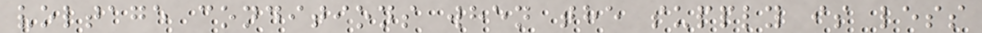voltage conditions when the supply is less
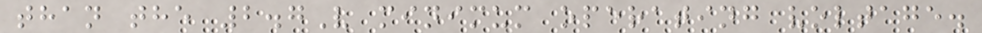than the 2.7V minimum operating voltage.
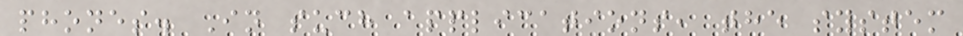phones. In such applications, the system
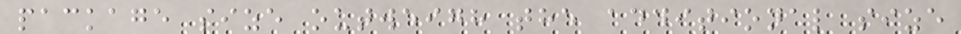package size outweigh the additional size
